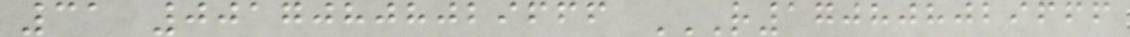31 00170808029666 R170808029666
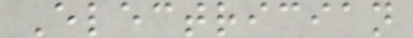Electrician
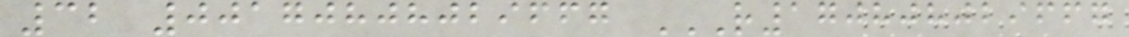32 00170808029667 R170808029667
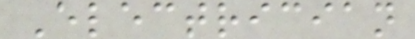Electrician
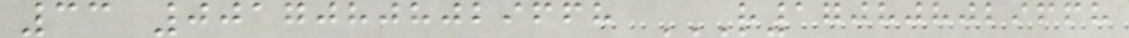33 00170808029668 R170808029668
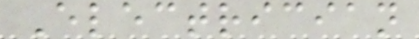Electrician
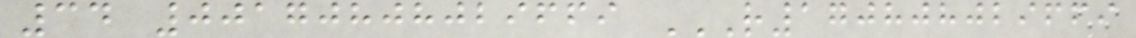34 00170808029669 R170808029669
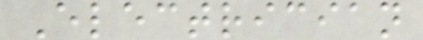Electrician
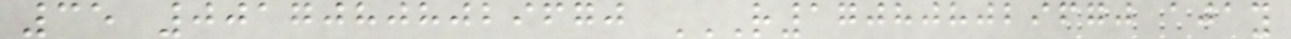35 00170808029670 R170808029670 AJAY
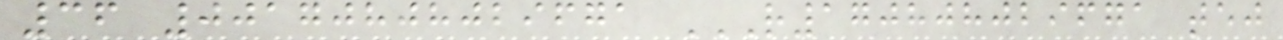36 00170808029671 R170808029671 TEJ
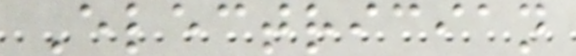Electrician
